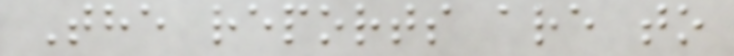The reports are to
